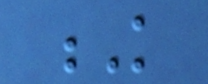K
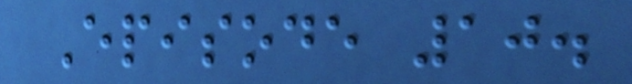Episode 10.
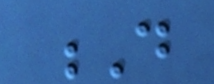D
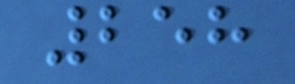258
